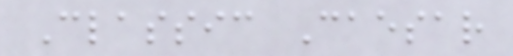Classic Caesar
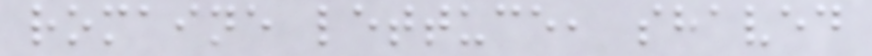romaine lettuce, shaved
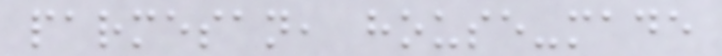parmesan, house-made
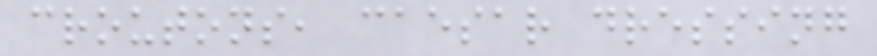croutons, caesar dressing
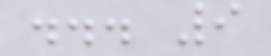... 9
